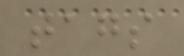tags
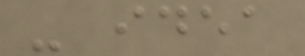- idea
